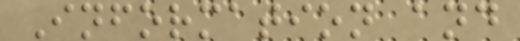Information and
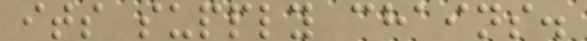its supply chains.
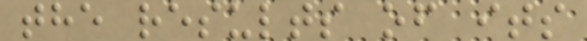the results of its
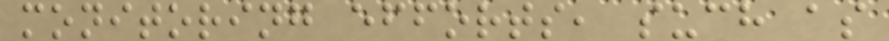monitoring efforts, such as
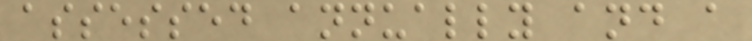assessed annually and a
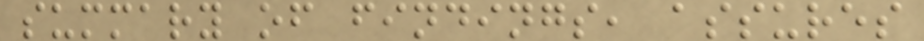summary of findings, assures
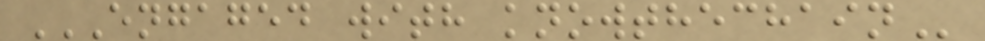ENGAGED WITH KNOWTHECHAIN
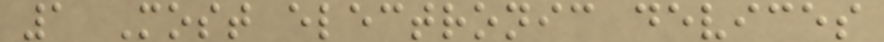1 Most electronic devices
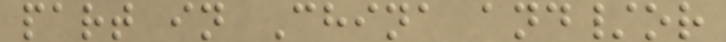part in China and/or
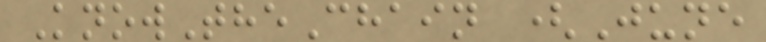KnowTheChain (June
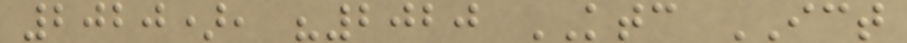2020), "2020 KTC ICT
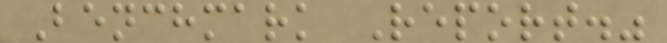Benchmark Report."
